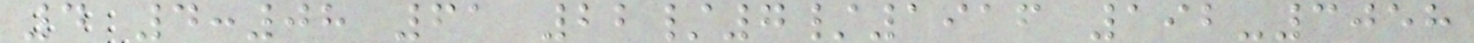4 4:08 61 22/7/1916 192-3058
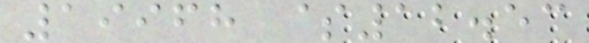19968 $12.53
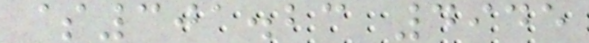$301.23 4945
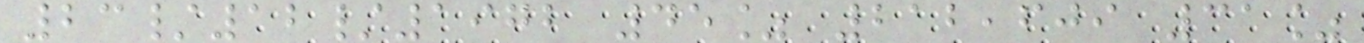23/12/1972 45% 212,609 31%
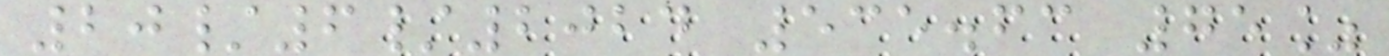20/6/2024 535.63 75%
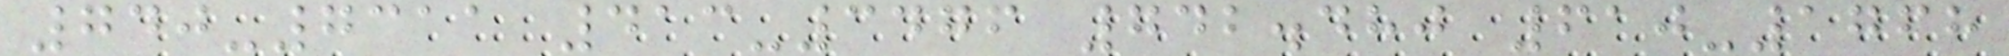740-7311 413-3476 742.480 610-1768
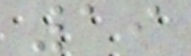19
